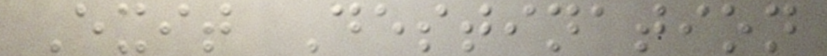Exit Destination
